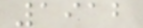1912
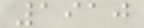1910
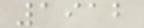1912
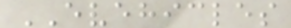EVEHICLES
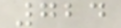724
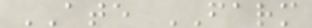ATE FARM
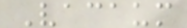Vacaum
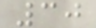30
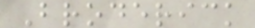Broderick
